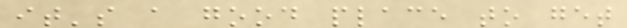it's a good place to get
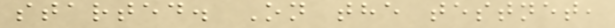started. On the testnet,
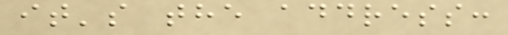it's the address:
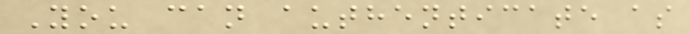You can authenticate as
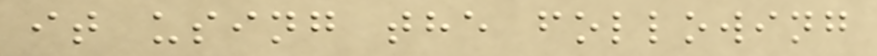it using the following
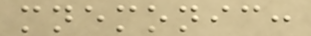mnemonic:
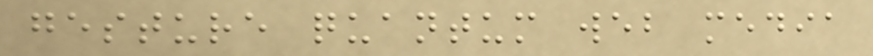gesture quantum web media
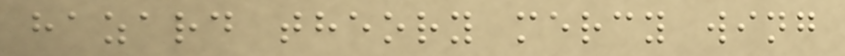hazard theory mercy wing
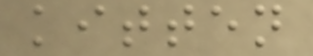kitten
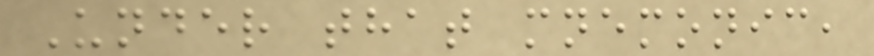Under that mnemonic,
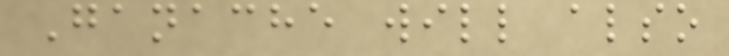Ganache will also
